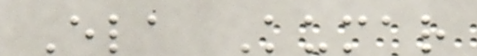Ela Kumar
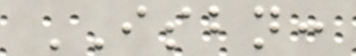ISBN:
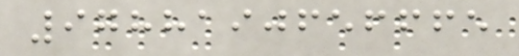9788190656665
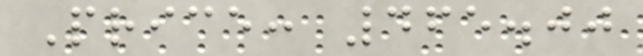Price: 465.00
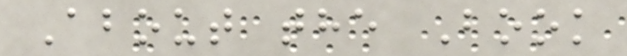About the Book
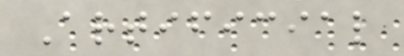Artificial
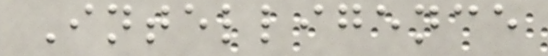Intelligence
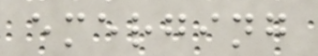emerging
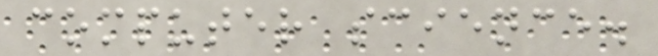computer science.
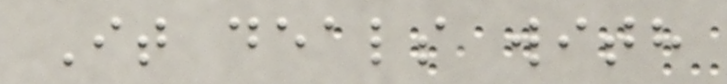It deals with
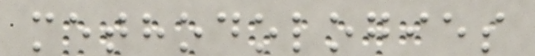methodologies
